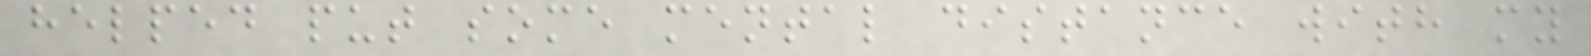helped put some mental distance with my
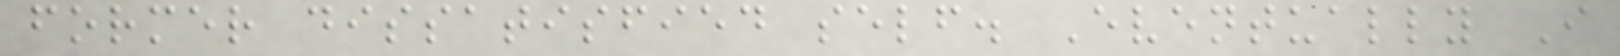former dissatisfied self. Eventually I
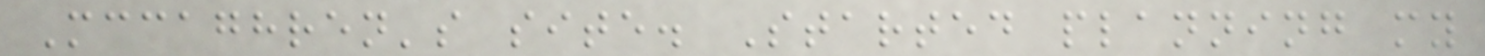Mccaghren's site. Started planning my
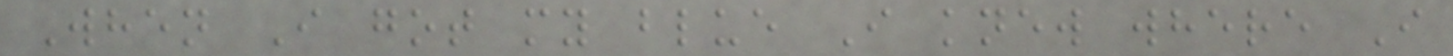When I got my blue I knew where I
